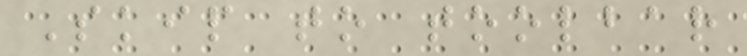Skip to toolbar
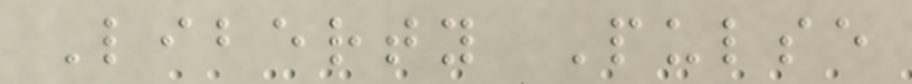Liberty Pulse
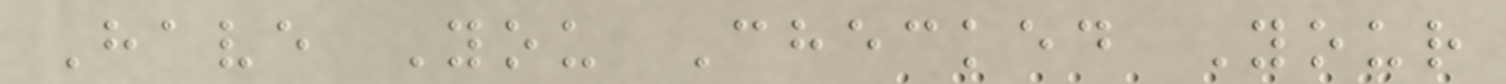Have You Checked Your
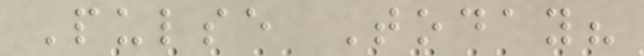Pulse Today?
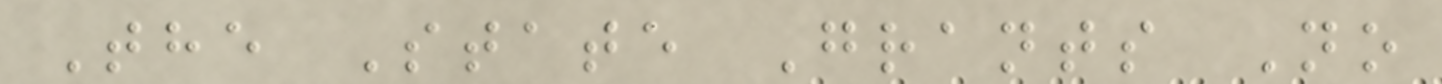The State Grants No
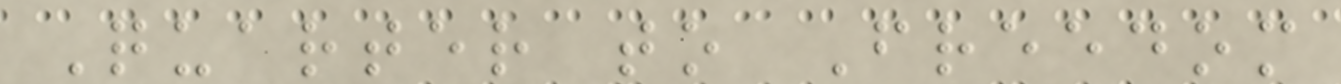Quarter to Freedom
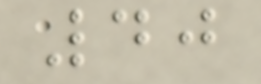40
